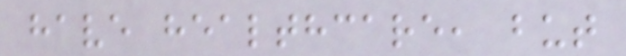have healthcare, but
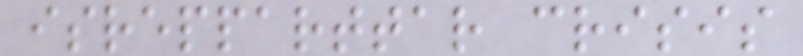isrepparttar crisis
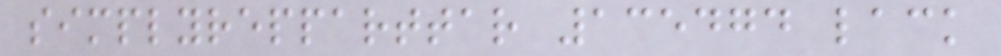simplyrepparttar 135474 lack
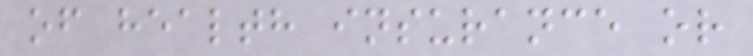of health insurance or
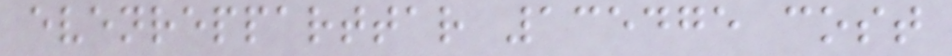evenrepparttar 135475 cost
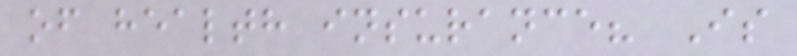of health insurance? Is
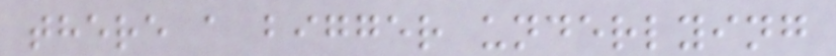there a bigger underlying
